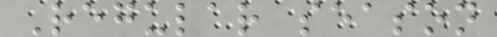Regular season
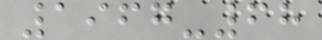1967-68
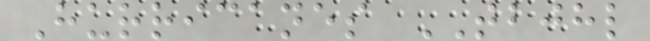Hurricanes TBJHL
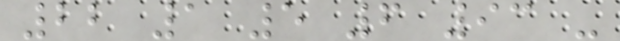22 1 5 6 93 -
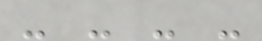- - - -
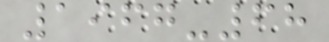1967-68
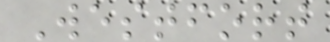Westfort
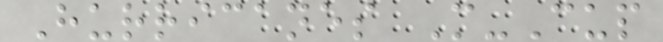Hurricanes M-Cup
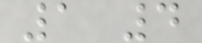1 4
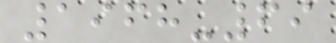1968-69
